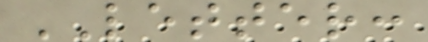LETTER:
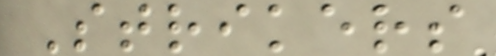Strikers
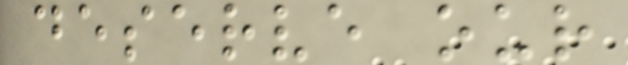deserve our
